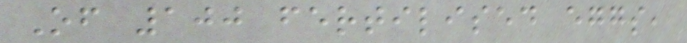Of 100 fertilised eggs,
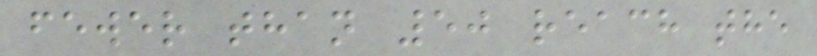fewer than 50 reach the
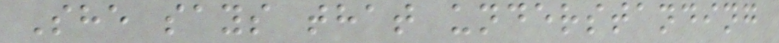She says that understanding
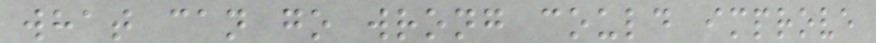what can go wrong could improve
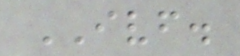IVF.
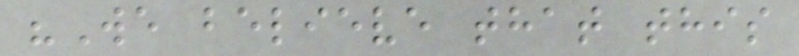"We believe that this
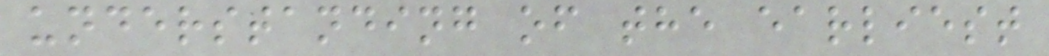understanding of the earliest
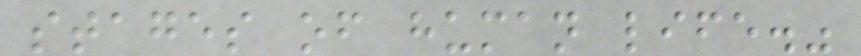stages of human life."
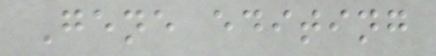Gene editing
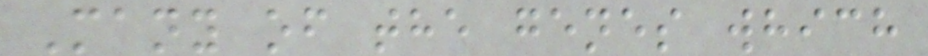Many of the genes which
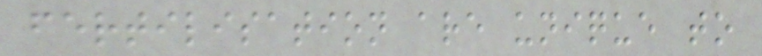fertilisation are unique to
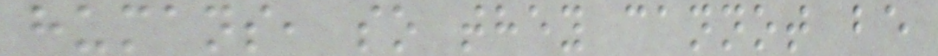humans, so they cannot be
